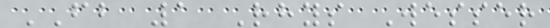FB 1 Rhys Wesser
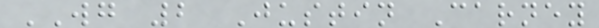WG 2 Justin Carney
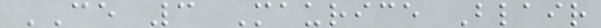CE 3 Maurice Blair
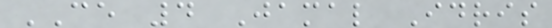CE 4 Jamal Idris
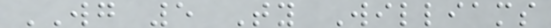WG 5 Ty Williams
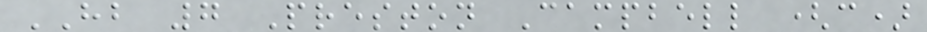HB 7 Preston Campbell (c)
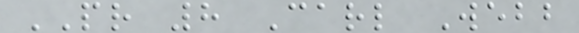PR 8 Carl Webb
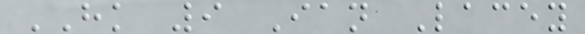HK 9 Ian Lacey
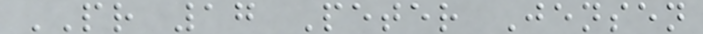PR 17 Peter Jensen
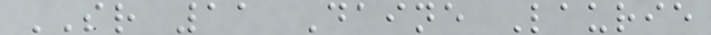SR 11 Daine Laurie
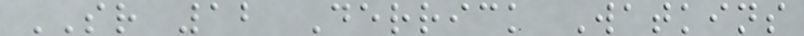SR 12 Derrick Watkins
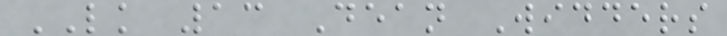LK 13 Dean Widders
